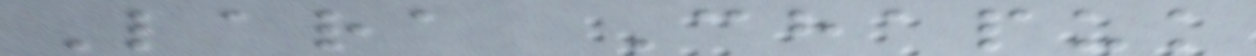Lara Chapuk
